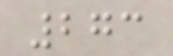273
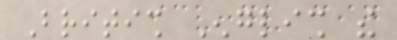British English the
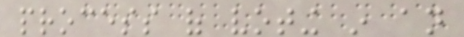process of voting in an
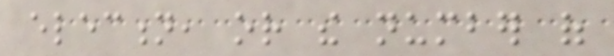election, or the number of
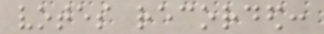votes recorded:
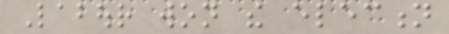Labour won the election
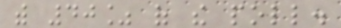with 40% of the poll.
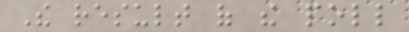The result of the poll
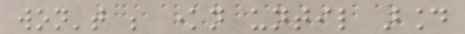won't be known until around
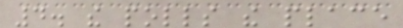4. the polls the place
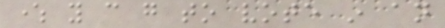where you can go to vote in an
